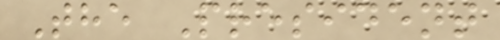The President
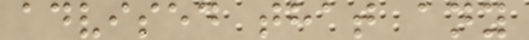advised that any
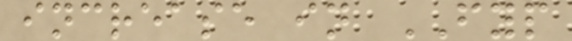increase in FYP
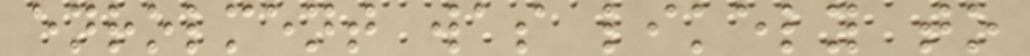enrolment was likely to
